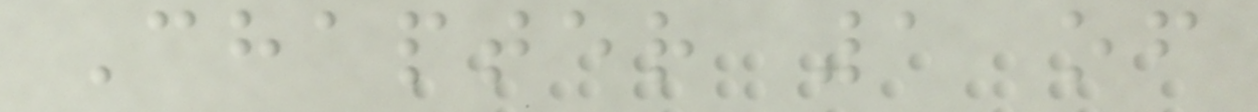Chapter 1 of
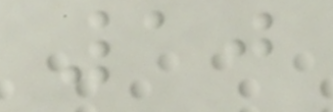10
